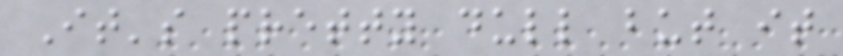It's pretty dull but it
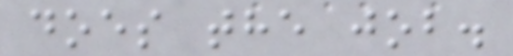does the job.
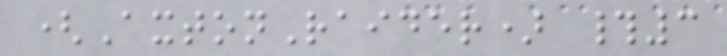(AxtonRaider) #3
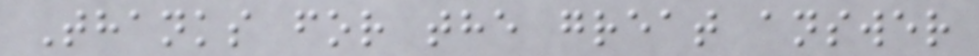Thanks for the great answer
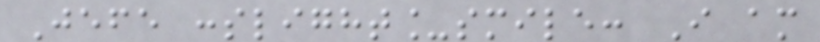Jefe :slight_smile: I am
